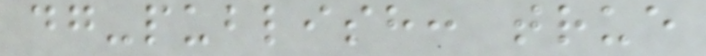dg-publish: true
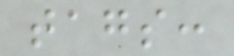tags:
